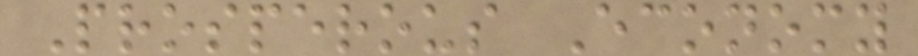Prosperous Economy
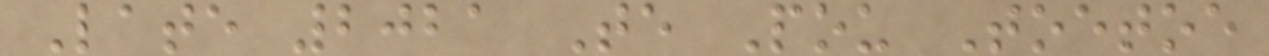Late 2021 Te Pou Toetoe
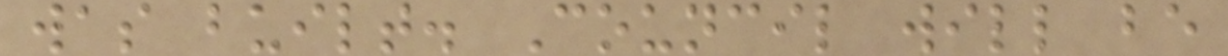was built. Council will be
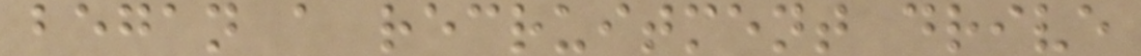began a recruitment drive
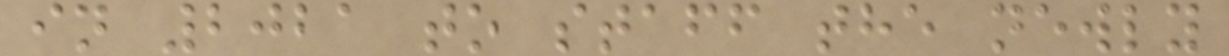in 2021 to staff the newly
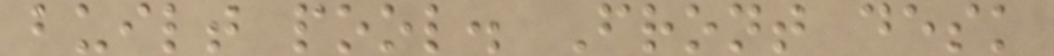built pool. Front desk
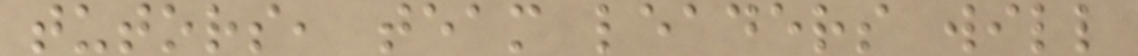tutors, team leaders will
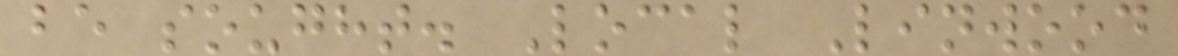be sought. Local Linwood
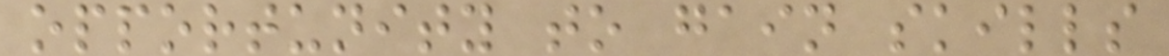opportunity to gain skills
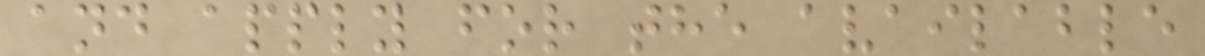and apply for the available
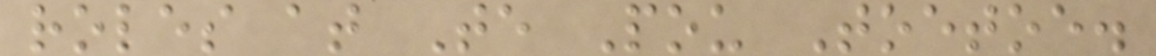roles at Te Pou Toetoe.
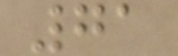71
